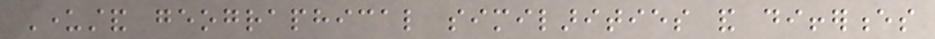Understand geographical similarities and differences
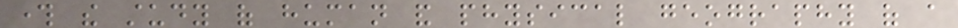through the study of human and physical geography of a
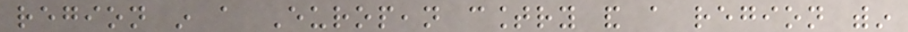region in a European country and a region within
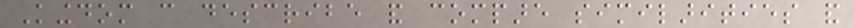Kingdom can describe and compare similarities and
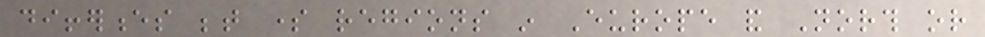differences between some regions in Europe and North or
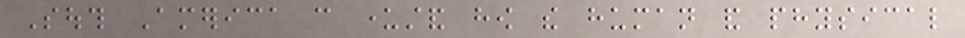South America can understand how the human and physical
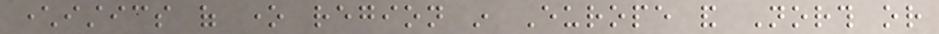characteristics of one region in Europe and North or
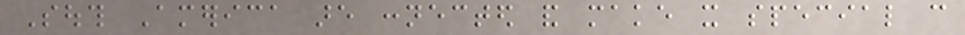South America are connected and make it special can
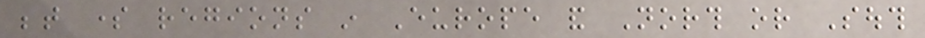between some regions in Europe and North or South
